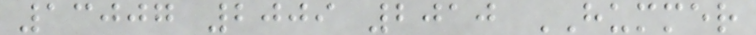13007 2009 2010 HUMMER
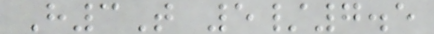H3T 5/7.5
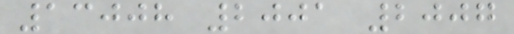13008 2001 2007
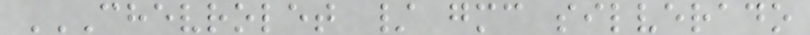CHEVROLET / GMC SILVERADO
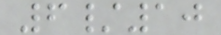6/10
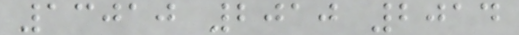13010 2010 2014
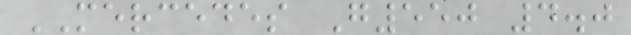MERCEDES G550 4.0
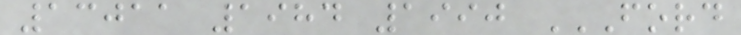13011 1984 1990 FORD
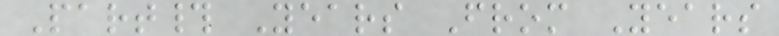Part# Years From Years
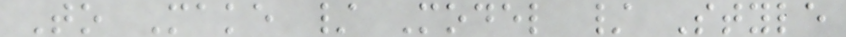To Make / Model / Style
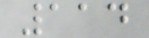114
